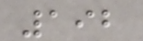192
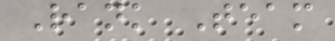Rank Team
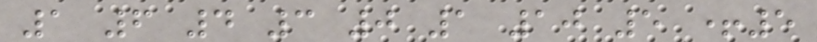1 6 4 3 0 1 10 5 +5
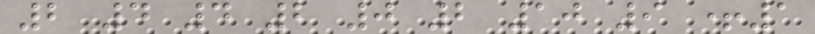2 4 4 2 0 2 10 9 +1
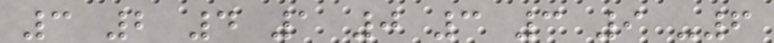3 2 4 1 0 3 3 9 -6
